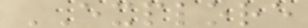EXPLORE
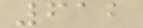612
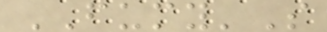FUMY'S
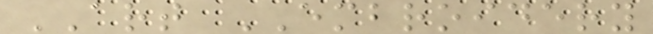ART EMBROIDERY
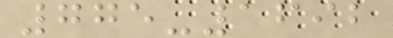775-1692
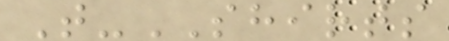T-SHIRTS
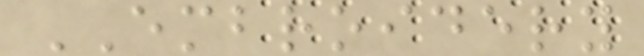EMBROIDERY
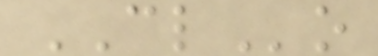CLo
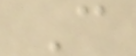C
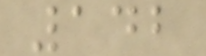142
